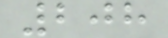208
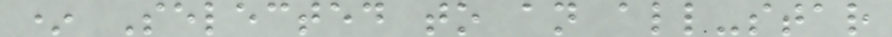* Selected to an all-star
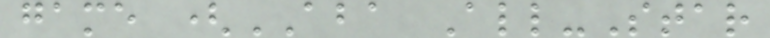game (ABA All-Star
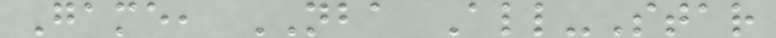Game, NBA All-Star
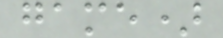game)
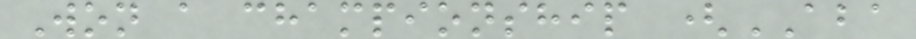Won a championship (ABA
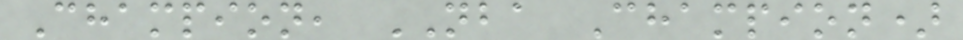Champion, NBA Champion)
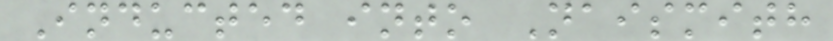Inducted into Naismith
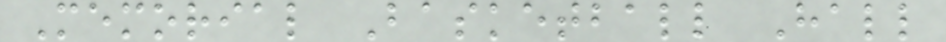Memorial Basketball Hall
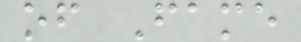of Fame
